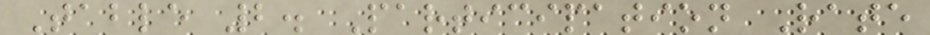Table 2. Participation Rate
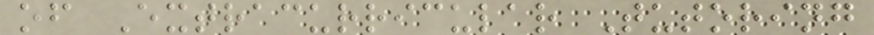of Extracurricular Tutoring
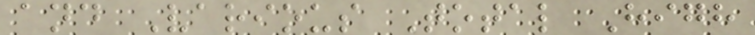and Various Total High
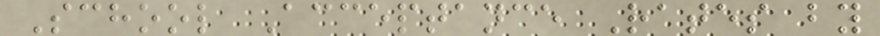School Acceptance Rates by
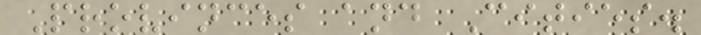Provinces and Cities.
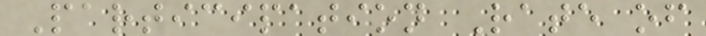Participation Rate of
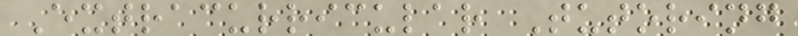Extracurricular Tutoring
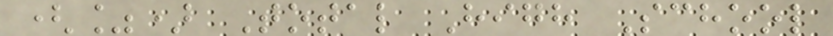(%) Total High School
